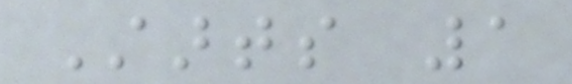Starts 1
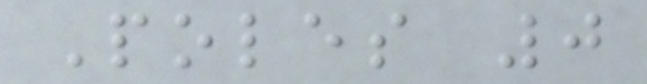Poles 0
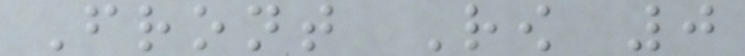Front Row 0
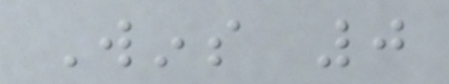Wins 0
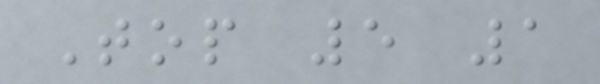Top 5 1
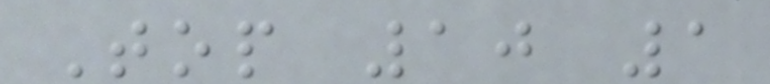Top 10 1
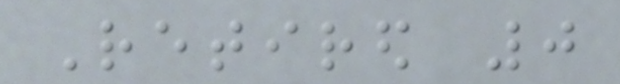Retired 0
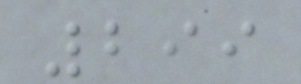299
